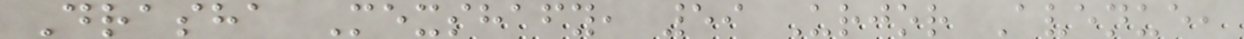Drasha Mexshafy, 59 Urjor Avenue,
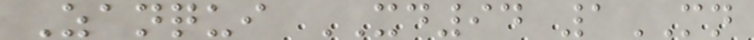Zanqui XD94 1MN
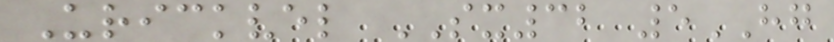Urickvel SX32 5HG
